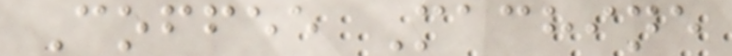Coffee Machine
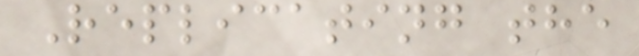Replicating the
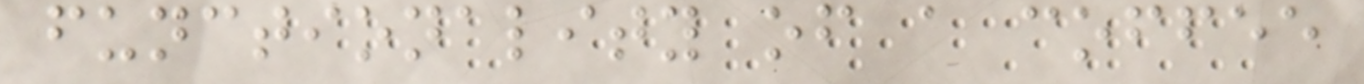functionality of a coffee
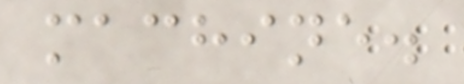machine.
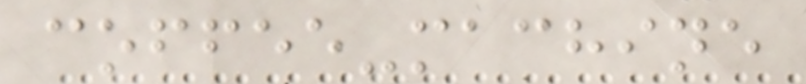coffee-machine
